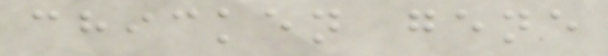chicken gene
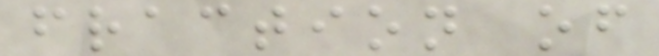fraction of
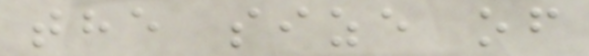the size of
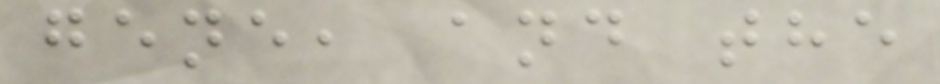gene, and the
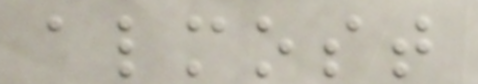almost
